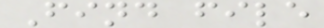Find file
